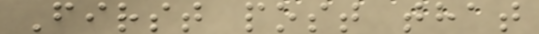First post that
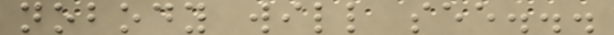nobody will see...
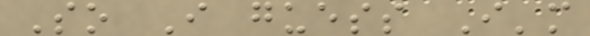So I guess I'm
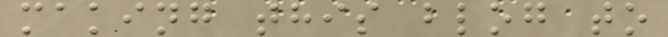making this blog to
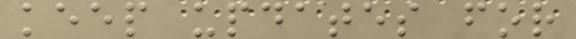keep updates for
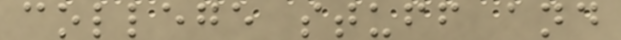college stuff and
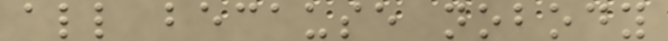all because nobody
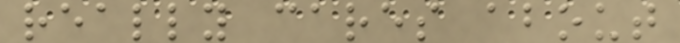really cares about
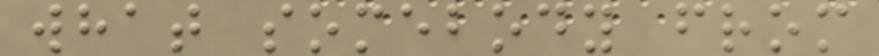what somebody from
